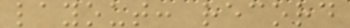layout: record
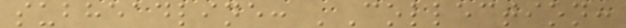subheadline: 'Collection:
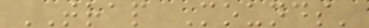TRAP Mounds'
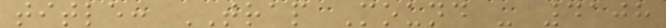title: TRAP Mound - 4108
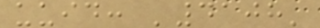uuid: '4108'
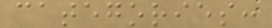categories:
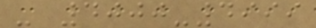- 4000-4999
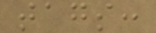tags:
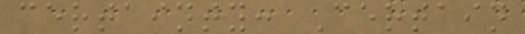certainty: Certain
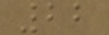22
